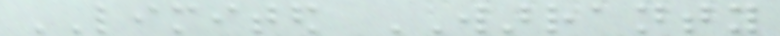LIMITED WARRANTY
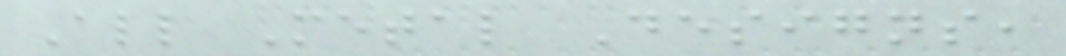All Metal Designs,
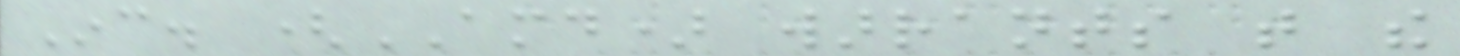Inc. (AMD) warrants that the
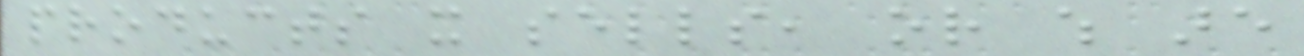products it sells, or which are
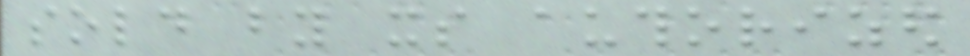sold by its authorized
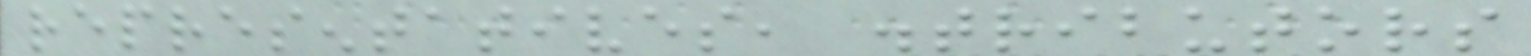representatives, distributors
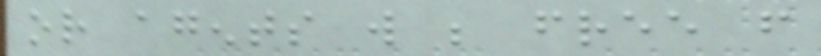or agents will be free from
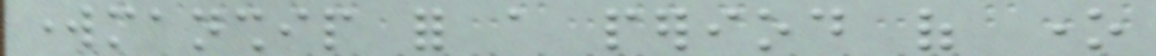workmanship for a period of one
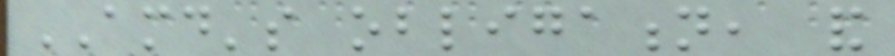AMD's obligation, and
